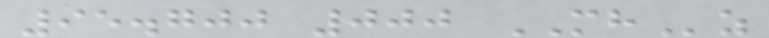95.700 000 MHz
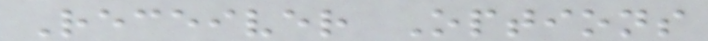Receiver Options
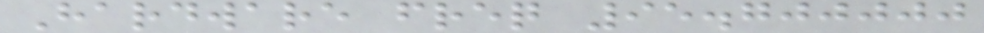Hardware freq 95.700000
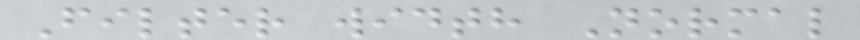Filter width Normal
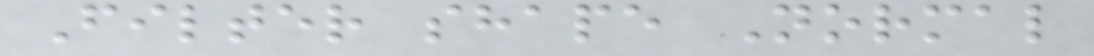Filter shape Normal
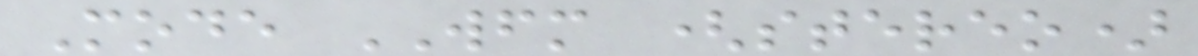Mode WFM (stereo)
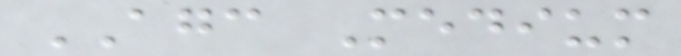AGC Medium
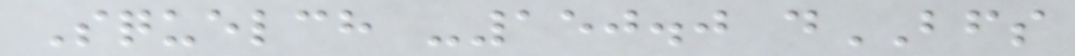Squelch -150.0 dBFS
